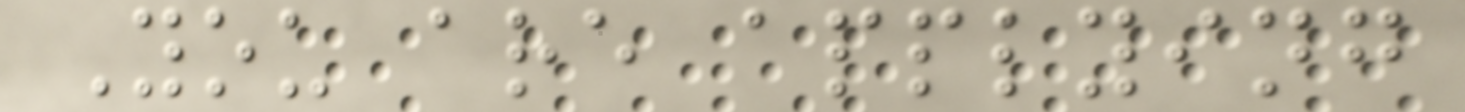You are applying
